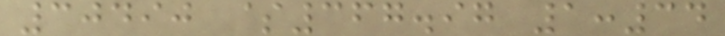30490 $367.97 1:34
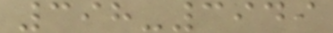398-3949
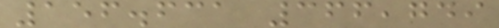156.631 366,749
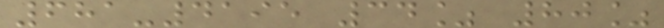681-4195 34% 80%
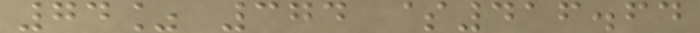74% 374 $416.64
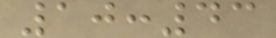10:43
